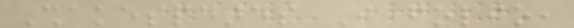Shakespeares I folio,
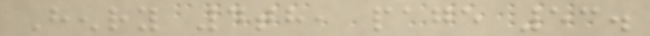Henry 4th, page 53.
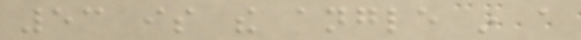53 is the angle in a
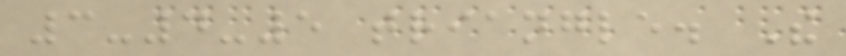3-4-5 triangle. The
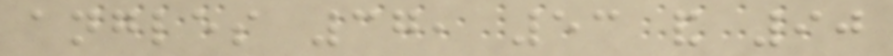angles 37, 53 and 90
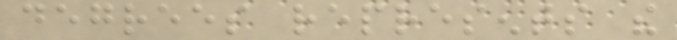degrees represents the
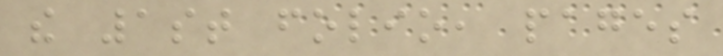the 1st folio, pages
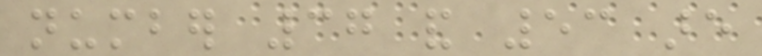number 37 and 53 are
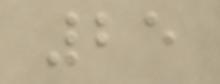25
